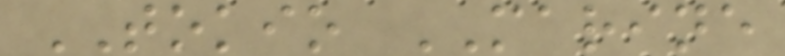TOKIO MARINE
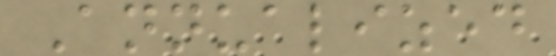Annualized
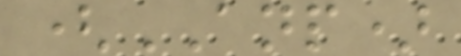(ANP)
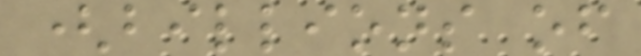(billions of
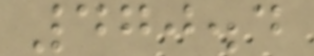470.4
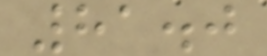81.0
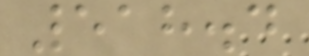518.4
